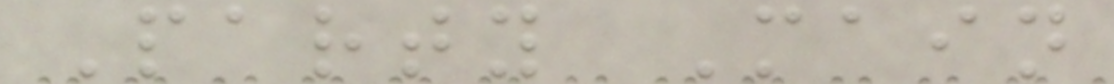Party Main
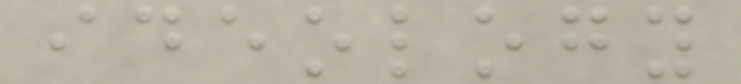ideology
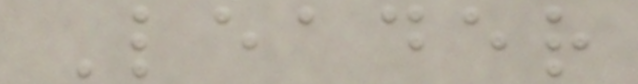Leader
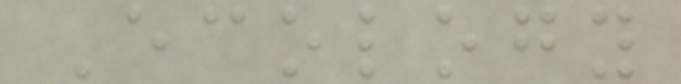Ecology
